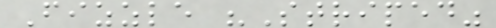Fizzle "Striped"
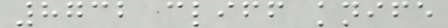8732 cliff knife
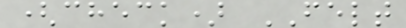(check) FELT
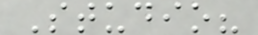Studio?
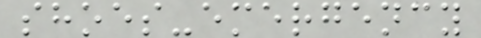shoes-emergency
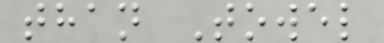than Towel
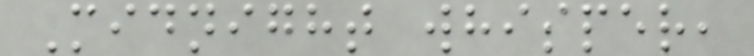Midnight whisper,
